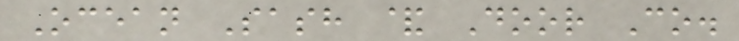Ocean Sash & Door Co.
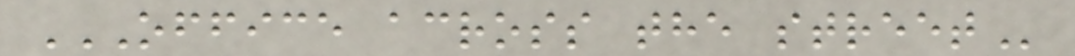OFFICE ACROSS THE STREET
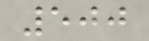500
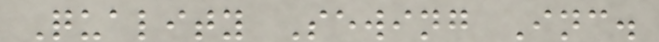Quality Sewing Inc.
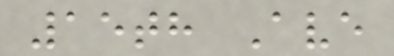15th Ave
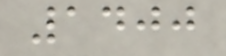1400
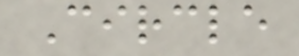Circle
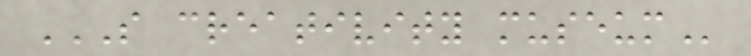S CREATIVITY MUSEUM
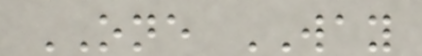ONE WAY
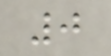0
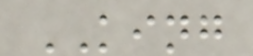KING
